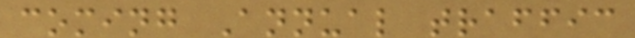coming Annual traffic
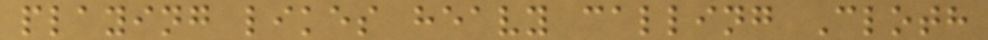playing likes heavy calling Cloth
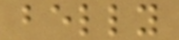belly
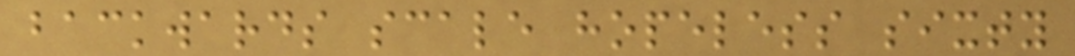backwards scale hopeless sixty
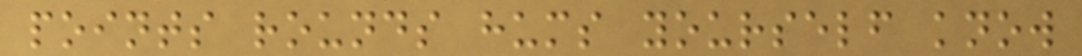points rounds hums yourself know
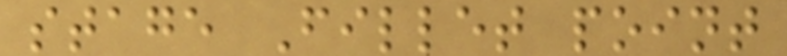stage Fillet point
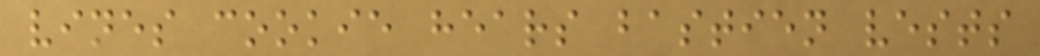vines cookie hears bastien vests
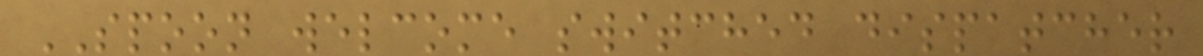SPOON welcome switched dispatcher
